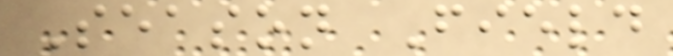Season Field
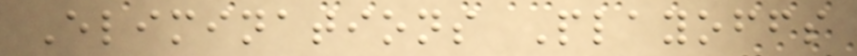Eliminations Playoffs
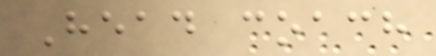Head coach
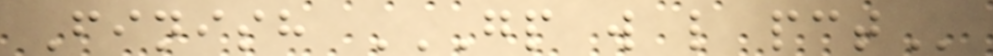Finish GP W L PCT
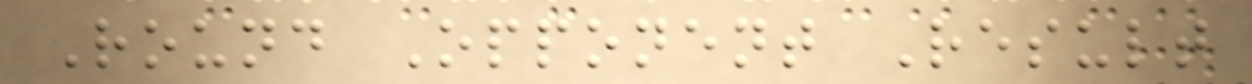Round Opponent Result
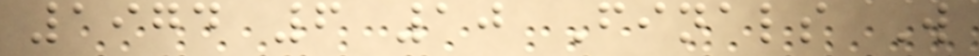1974 6 10 Finals W
